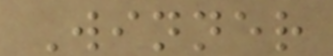Winner
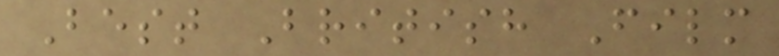Best British Film
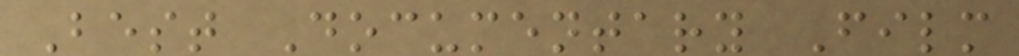Best Documentary Film
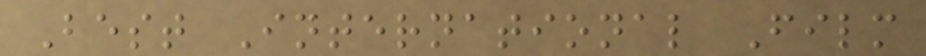Best International Film
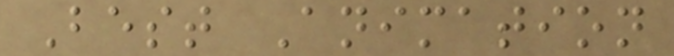Best Animation
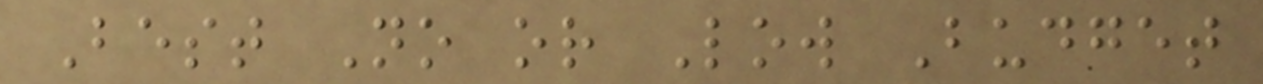Best No or Low Budget
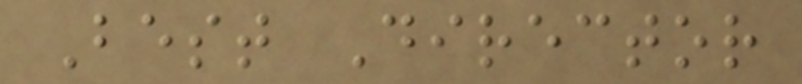Best Director
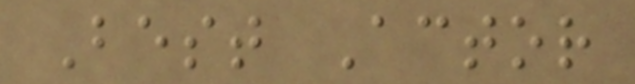Best Actor
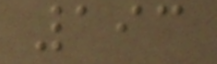193
